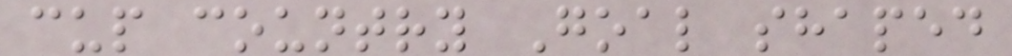cup country Goal shaped
